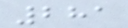281
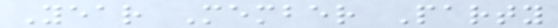Year Member Party
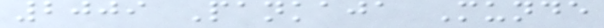2009 Pankaja Munde
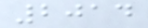2014
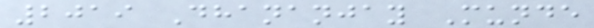2019 Dhananjay Munde
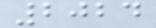2024
